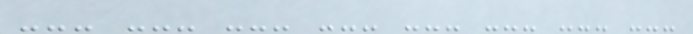--- --- --- --- --- --- --- ---
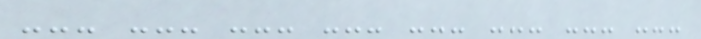--- --- --- --- --- --- --- ---
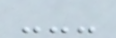---
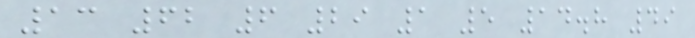13 62 6 29 1 5 14.8 49
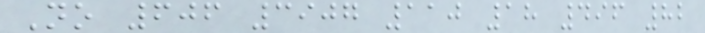No 606 3907 110 18 496 82
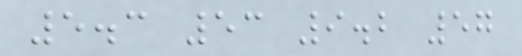5.3 53 9.2 57
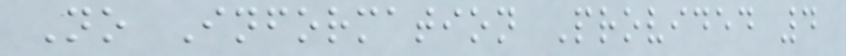No Information Provided 4
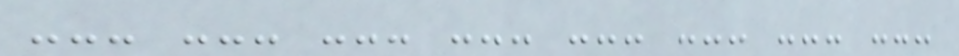--- --- --- --- --- --- --- ---
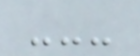---
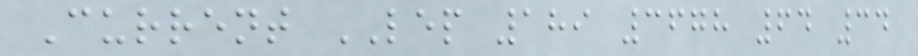Current LEP 189 3678 64 34
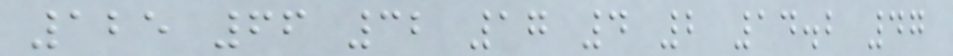125 66 32 17 4 2 14.2 47
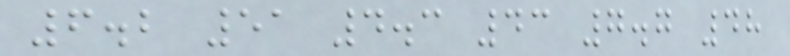6.2 51 4.3 43 7.7 48
